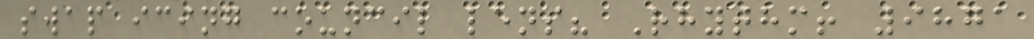swap icing council lens? Rhythm! 9871
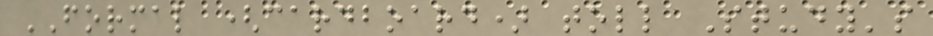FORMAL (cardboard) toll Study's
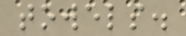towels.
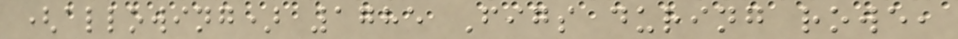(allowing) 1785 Figs during rowe,
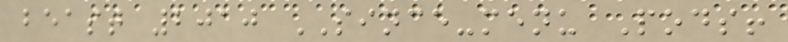beast 2010 SINCE-menu Pods!
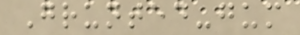Grunted-gum
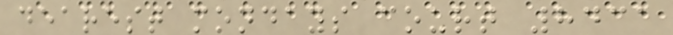dearest mondays court 8431
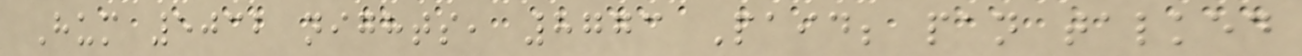Hum 5032 nights, 8773 Paid; pan talked
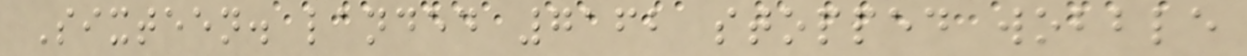Sixteen. landed 7162 stopped wobble
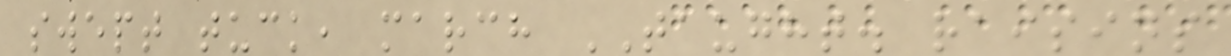swept tuck, march TAUGHT. raisins
